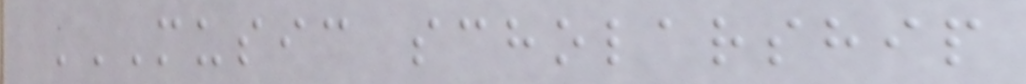MUSIC SCHOLARSHIP
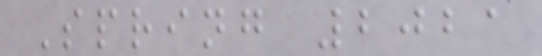Spring 2021
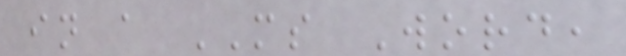in a MS Word,
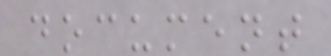document
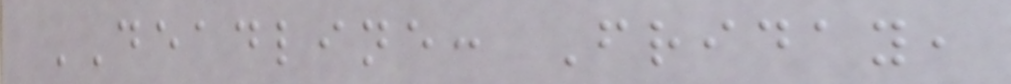DEADLINE: Friday,
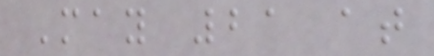May 21 at
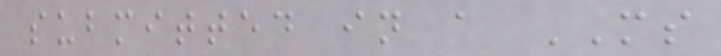submitted in a MS
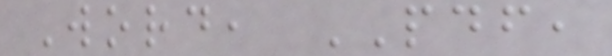Word, PDF,
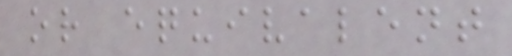or equivalent
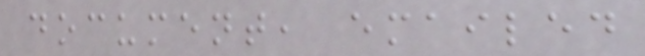document, emailed
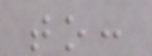to:
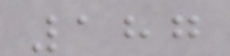187
